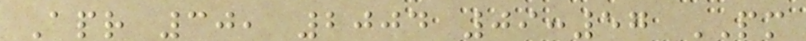Apr 30, 2004 09:57 PM
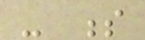- s
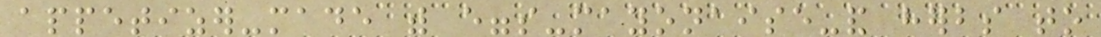appetizer-made with eggs-mayonaise-and herbs to
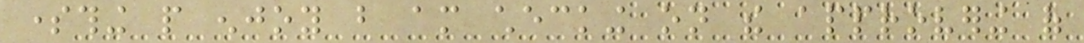something people enjoy but am checking on the approvering of
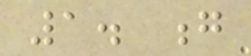1. g
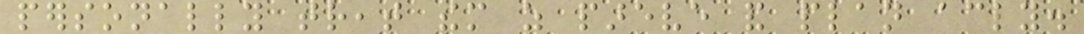personally treat them as pareve and plan accordingly.
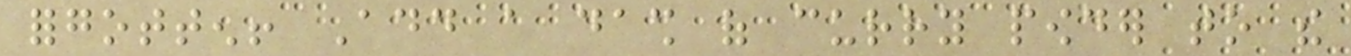forgotten! Add a dash of curry powder to the
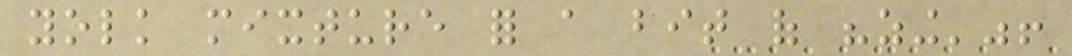yolk mixture for a bit of "zing'"!
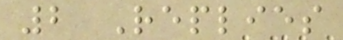2 Replies
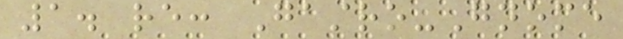1. re: Gastro-Gnome
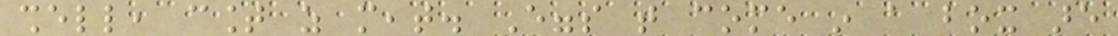shell, count as meat. Eggs that come in a box are
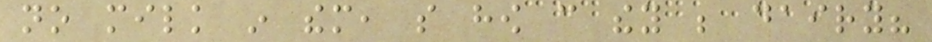no milk in them, so how can they be dairy?
